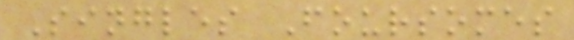Singles Foursomes
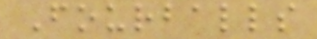Fourballs
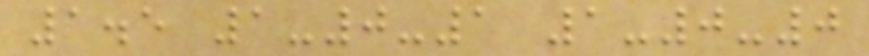1.5 1-0-1 1-0-0
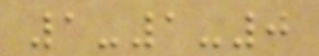1-1-0
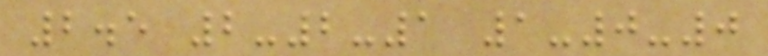2.5 2-2-1 1-0-0
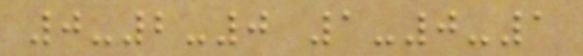0-2-0 1-0-1
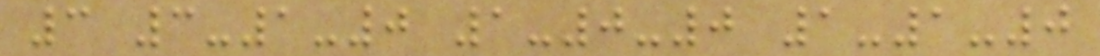3 3-1-0 1-0-0 1-1-0
